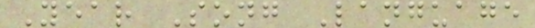Year Song Language
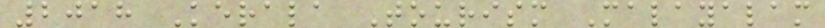2018 Kerala Tourism Malayalam
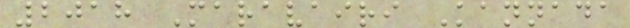2018 Maravairi Kannada
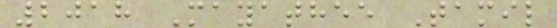2018 Mayathee Tamil
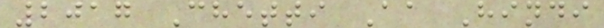2017 Chetti Aa Hindi
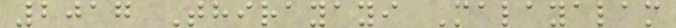2017 Thirayayi Malayalam
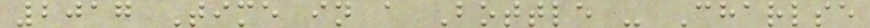2017 Time in a Bottle - Charlse
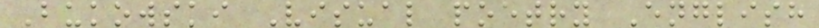Bukowski Visual poetry English
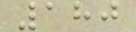180
